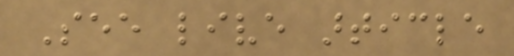See live article
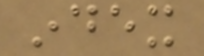index
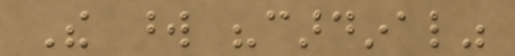The word "cardinal"
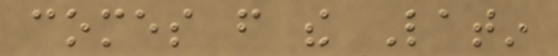comes from the Latin
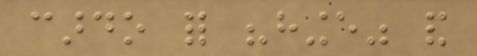cardo for "hinge" and
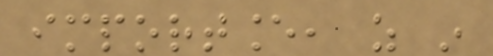importance, as in
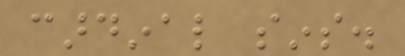cardinal sins.
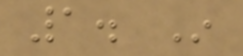1. In
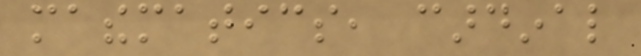mathematics, cardinal
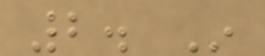2. In
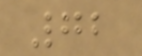72
